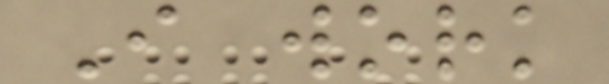I work
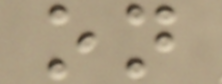on
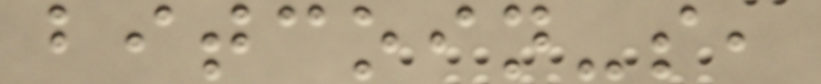bitcoin-s,
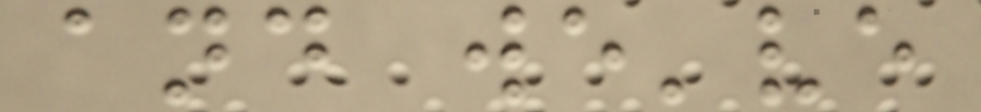and we've
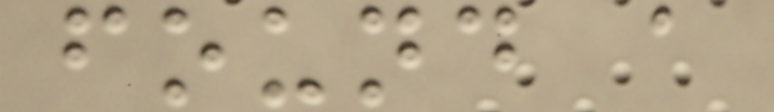found a
